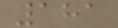181
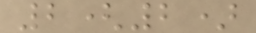2(2)
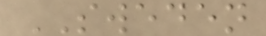SWEDEN
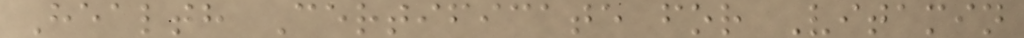Health Certificate for Vitamin
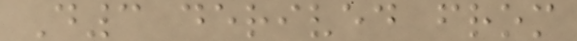D3 derived from
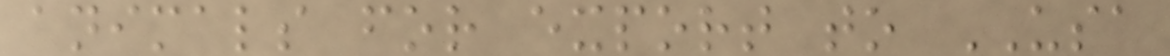animals for export to USA
